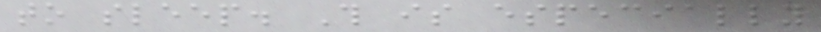to sleep. This is especially
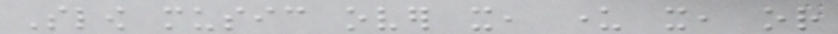Slow music over it, under it, or
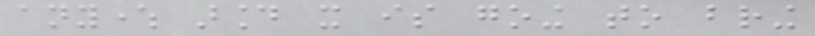anywhere around it is going to bring
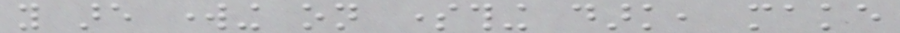you are working on something dark, make
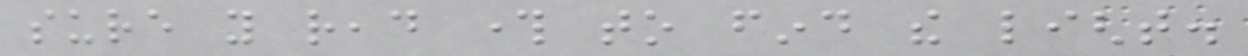sure you read through to find the light.
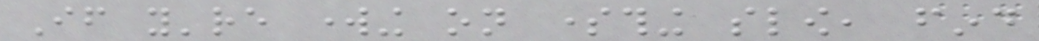If you're working on something slow, find
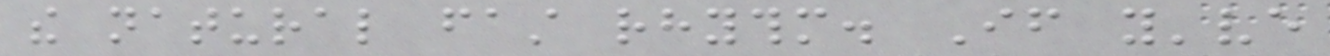the natural fast rhythm. If you've
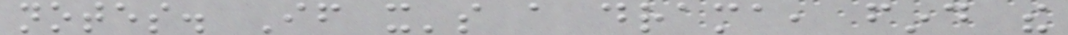notes. If it's a drama, find the
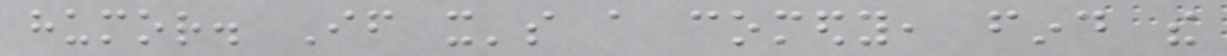humor. If it's a comedy, find the
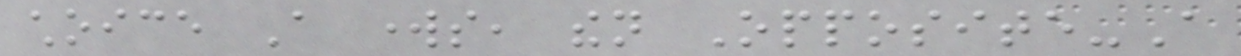choice A works, then Opposite-A
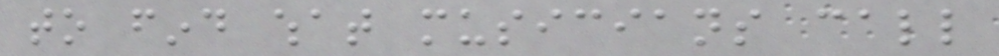to find what musicians call
